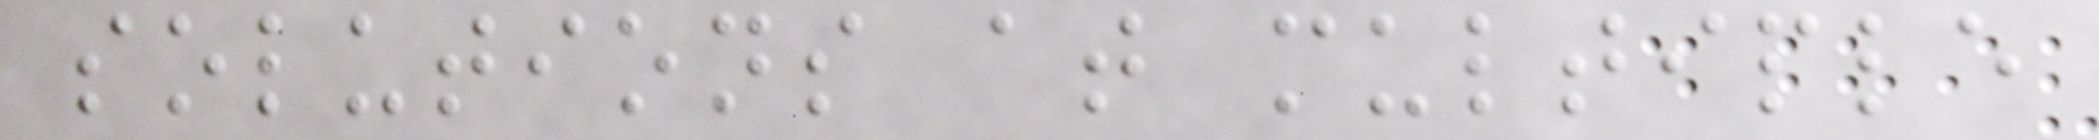solutions at multiple
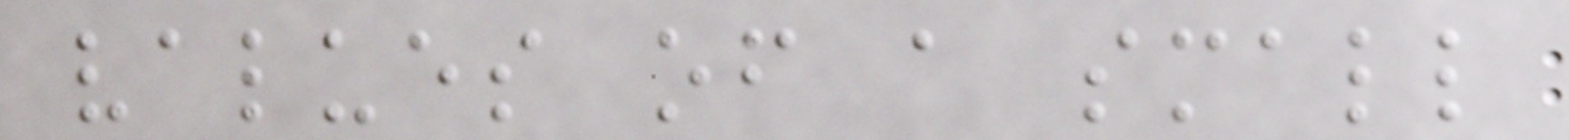values of a small
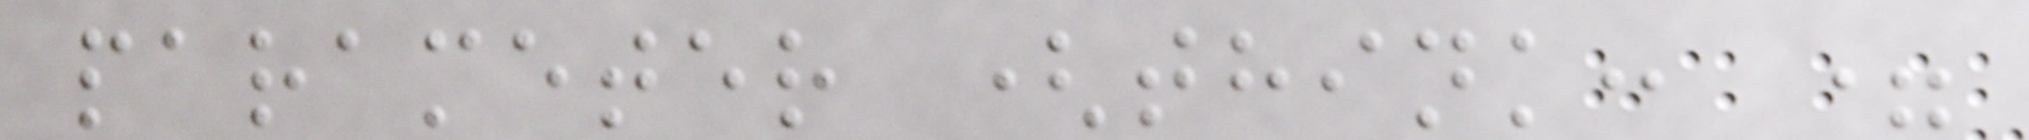parameter (think: =
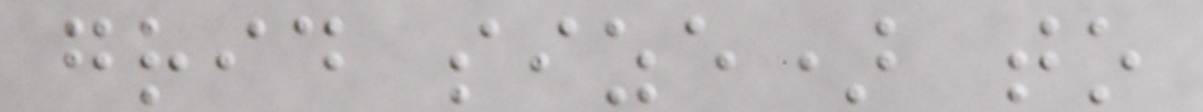grid size) to
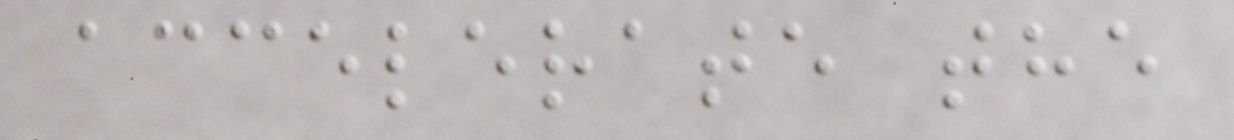accelerate the
